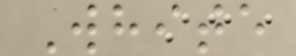White
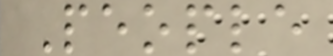People
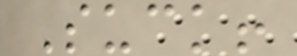Suck!
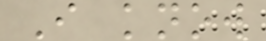I know
